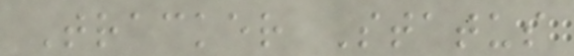Tracker Status
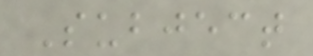Subject
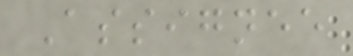Assignee
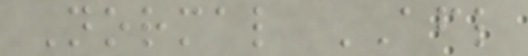Normal AFL
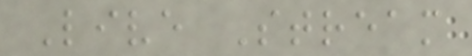Live Stream
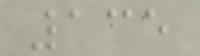135
